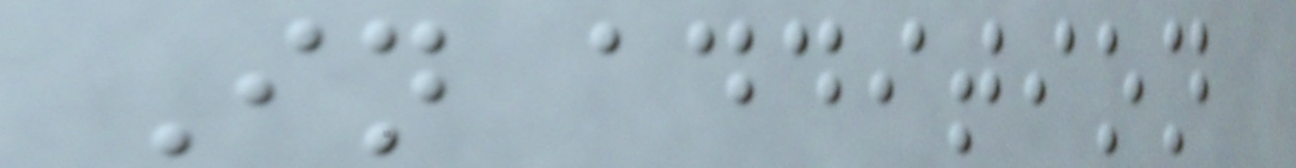In addition
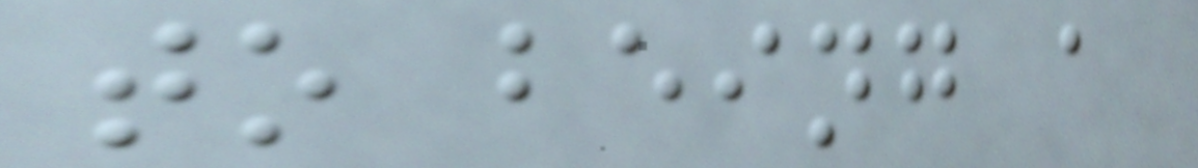to being a
